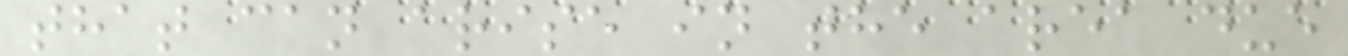that can arise in the area due
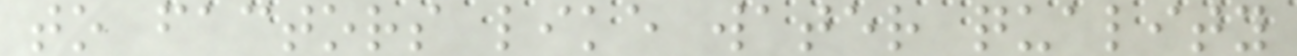to factors like water quality
